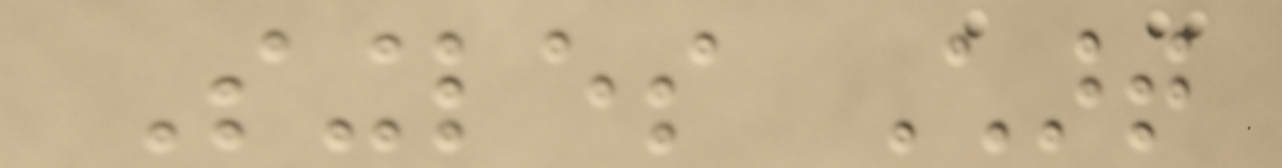Singles Chart
